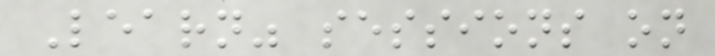Learn" sessions on
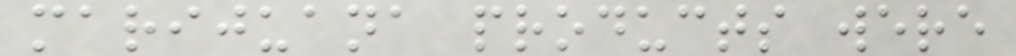marijuana products were
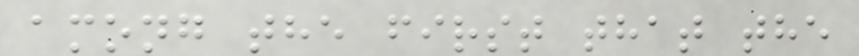among the first that the
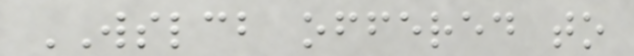WSLCB offered to
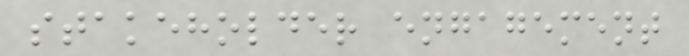stakeholder engagement
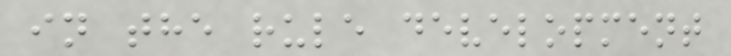in the rule development
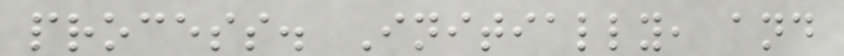process. Initially, and
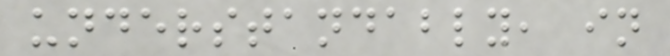understandably, in
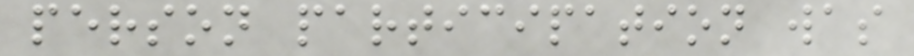person participation was
